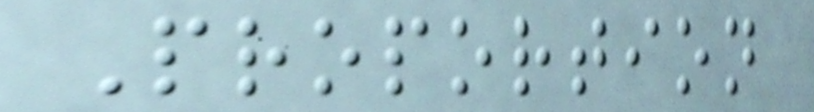Proportion
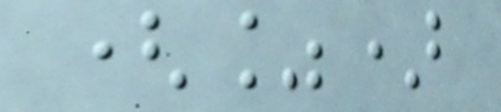(%)
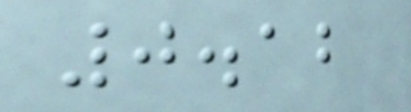0.12
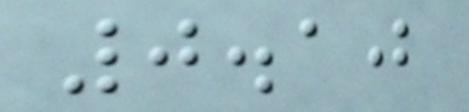0.10
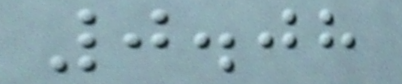0.08
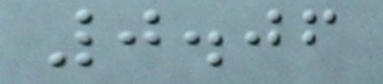0.06
